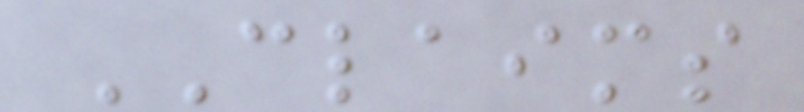CLAIMS
